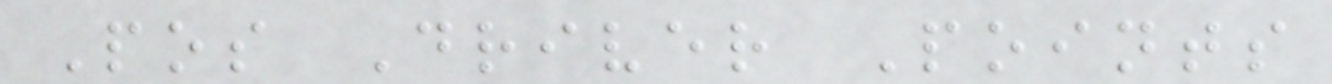Pos Driver Points
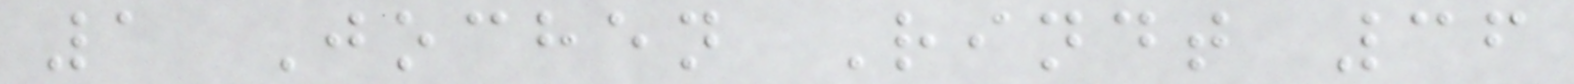1 Jochen Rindt 36
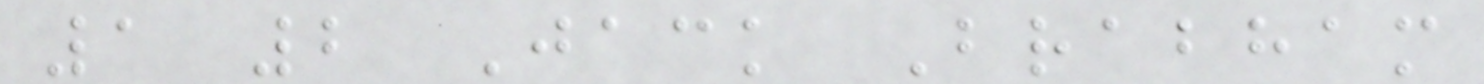1 2 Jack Brabham
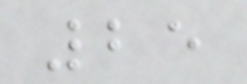25
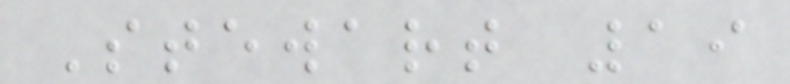Stewart 19
